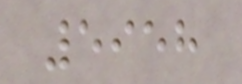5958
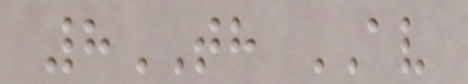8TH AV
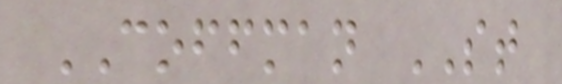COFFMAN ST
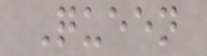Queen
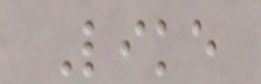Like
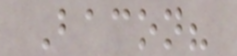Bacon?
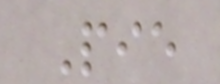Pie
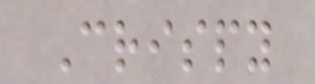Crispy
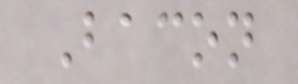Bacon
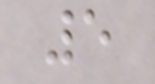5
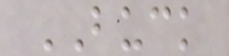BUCK
